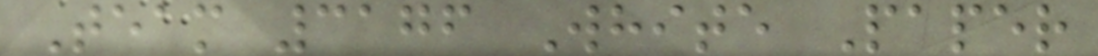Team 3176 White Paper
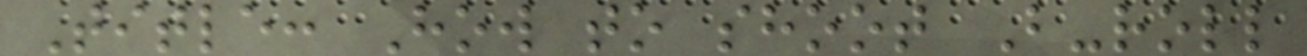Title: How to shoot B-roll
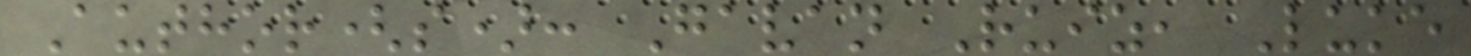Author(s): Gavan Ruiz, Luke
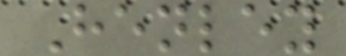Henley
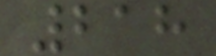218
